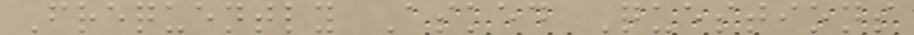Frequently Asked Questions
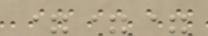===
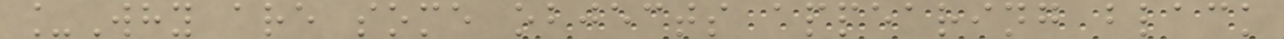_Why are some objects appearing black
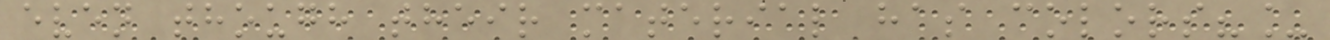even though their material has colors?_
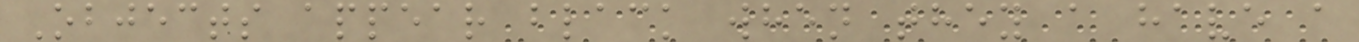Objects appear black when they a have a
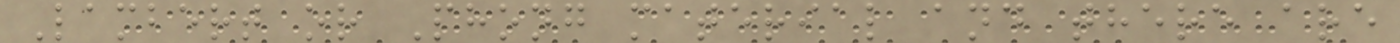Lambert or Phong material and there are
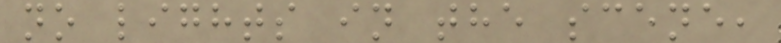no lights in the scene,
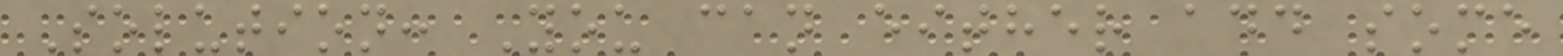Solution: You can either add some
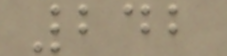242
